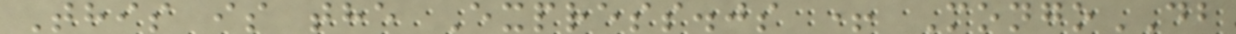This is the Express.js + MongoDB
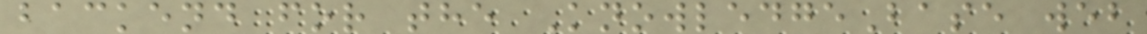backend for the KnowledgeBase web
